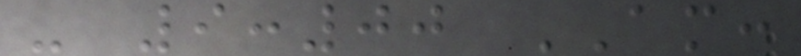- 9:00 AM:
